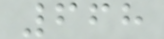668
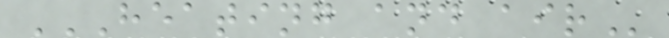HEATING AND AIR
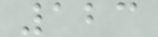123
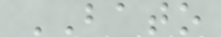BATO
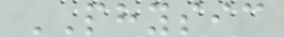PHYSIC
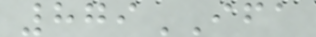879IFA
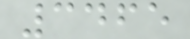3465
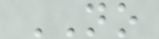NO
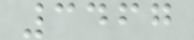3467
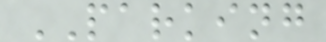PARKING
